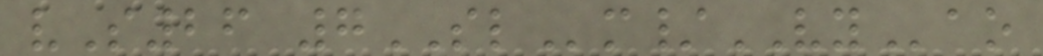vS26 7SLm/VYao
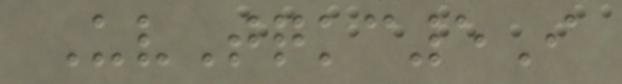UvTqkc5I
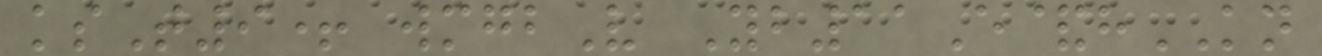ksT9+ wmgbV Yb11E&hKN
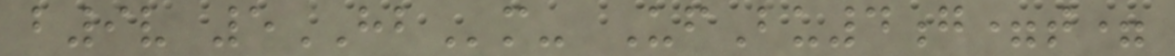b9v 5HBm- UfBu4g=t=
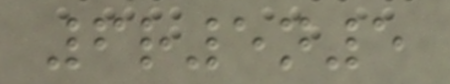6r5n5
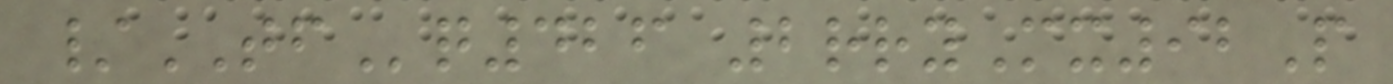/TFq426 2rryMx92P
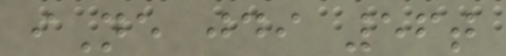iNe jdi 56t
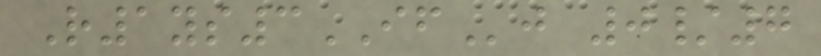R1ys3IFj 0/7
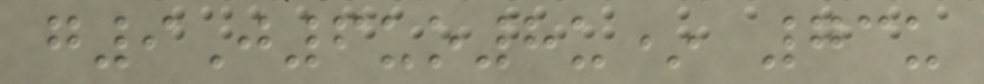g9J6uo8u* 73u
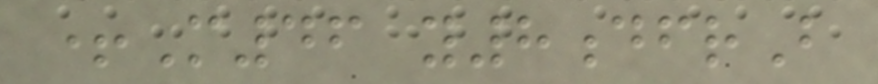+M46 y8dfrB
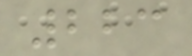223
